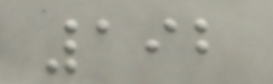192
